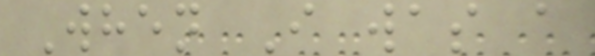When I was a
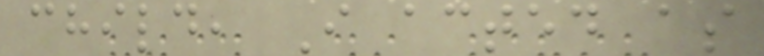child, I acted as
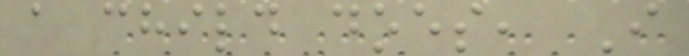a child does, I
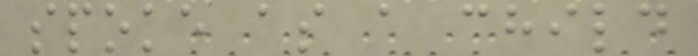spoke as a child
